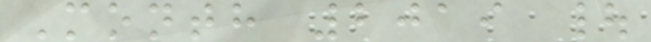Month 2019 |
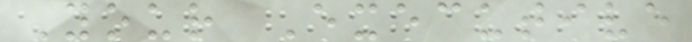Your Executive
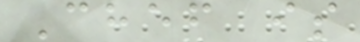Chef is
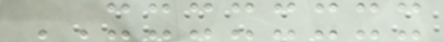XXXXXXXX
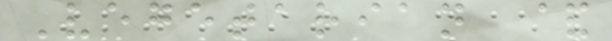Vegetarian &
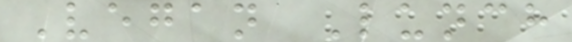Vegan Lunch
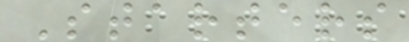Starters
